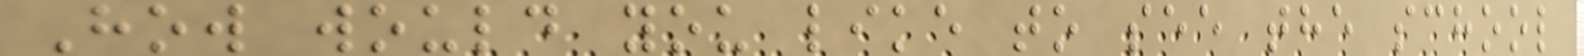How would you like to see the school
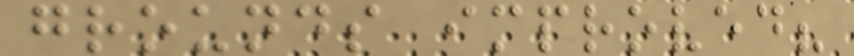grounds improved?
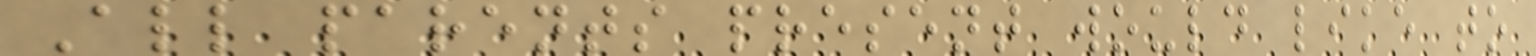All parents present would like to
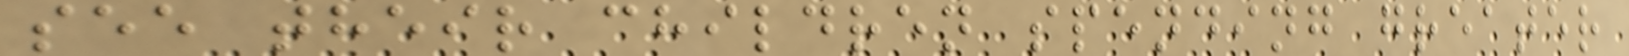see their children spending greater
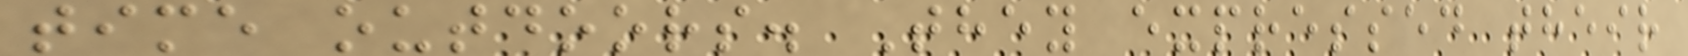time outdoors. They expressed their
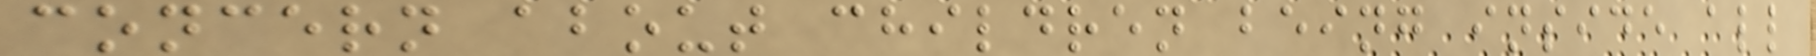concern about children being inside all
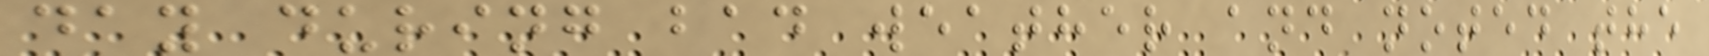day during bad weather and noted the
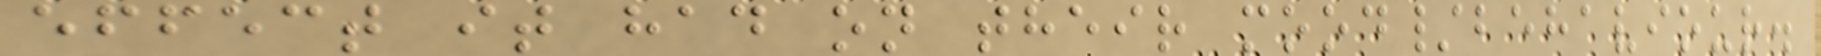effect it had on their mood/behaviour.
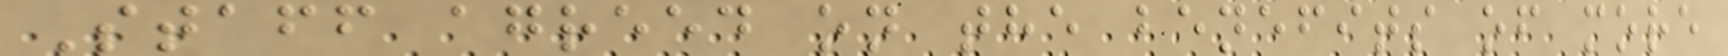Staff agreed on the benefits of more
